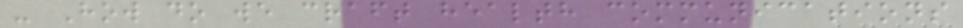- How do we craft health communications
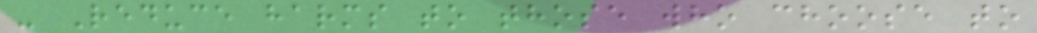- Reduce harms to those who choose to
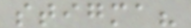stigma?
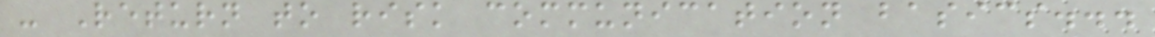- Return to risk communication basics...
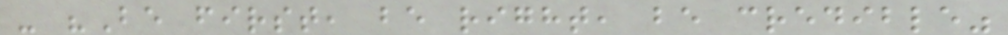- "Be first, be right, be credible"
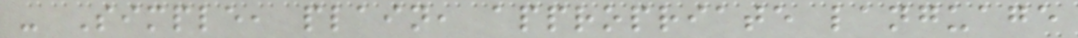- Simple, plain, appropriate language
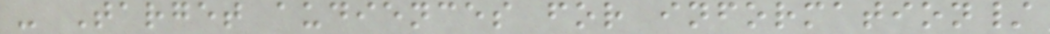- Target audiences for information/
